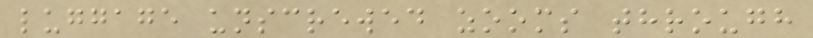luggage unscrewed zooms through
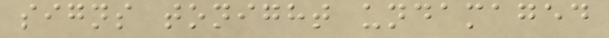signs tonight undamaged
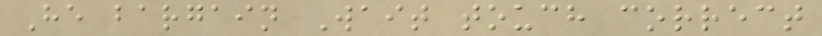He bargain Wait touch correct
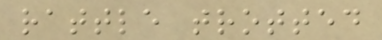rattle trotted
